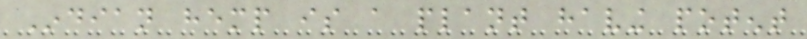Indian hemp is a plant having potent
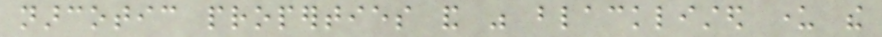narcotic properties and was blacklisted under the
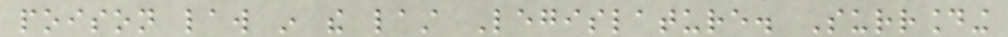poison law in the last Legislature. Surrounding
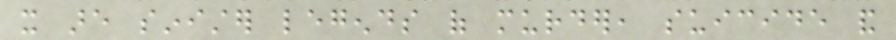it are sinister legends of murder, suicide and
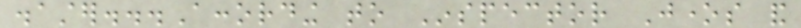disaster...According to Inspector Jones and
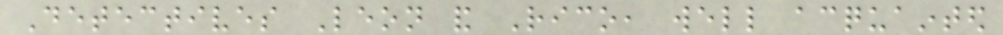Detectives Leon and Rico, well acquainted
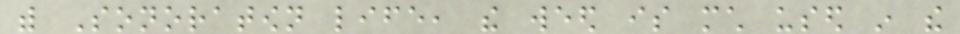with Sonoratown life, the weed is much used in the
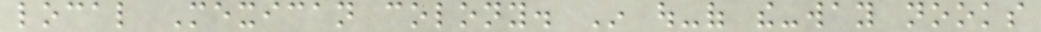local Mexican colony. In out-of the-way nooks
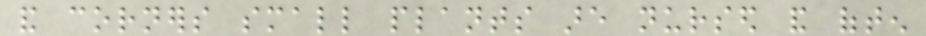and corners small plants are nursed and often
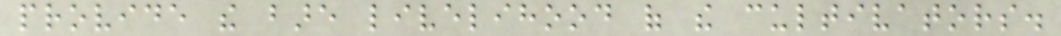provide the bare livelihood of the cultivators.
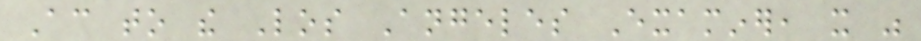According to the Los Angeles Examiner, it was
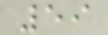59
